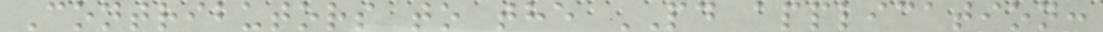Contributors to the PD application:
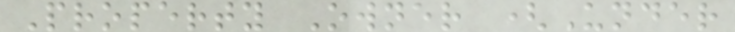Property Owner (Under
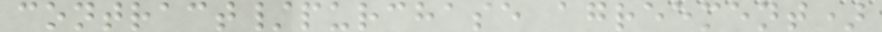contract/purchase agreement)
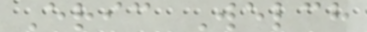Eric Welch
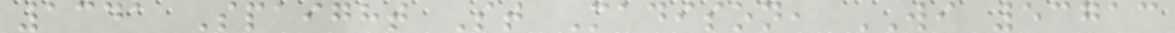1341 Spaight St Madison, WI 53713
